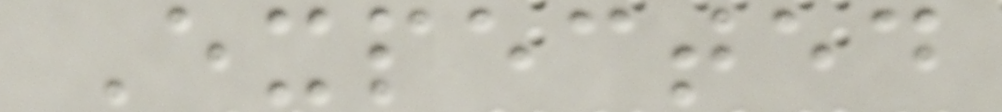Expected
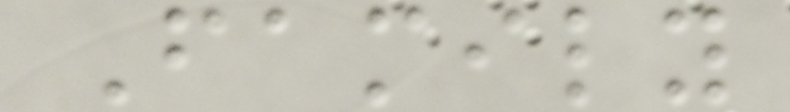Family
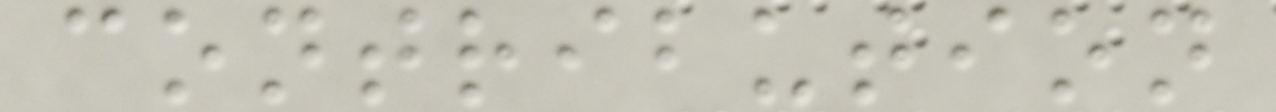contribution
